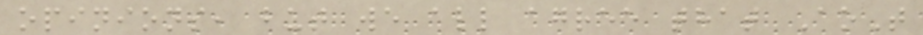opinions, but we all agree that AoT
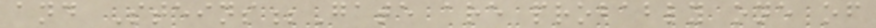and Steins;Gate are probably one of
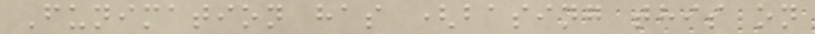Funimation has (basing this on
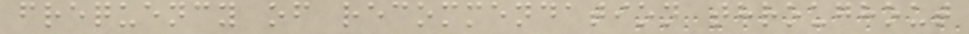frequency of recommendation throughout
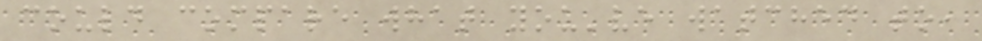could compare what you've watched to,
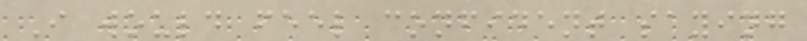I would feel confident saying
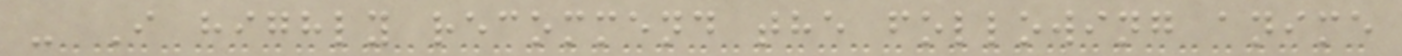- I highly recommend the following anime
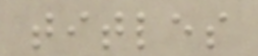titles
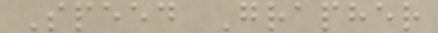Speed Grapher
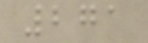271
